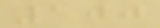100
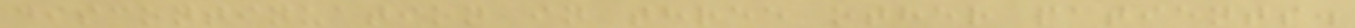discontinuation in three other patients.
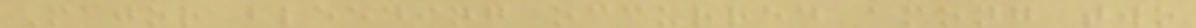Major bleeding occurred among two
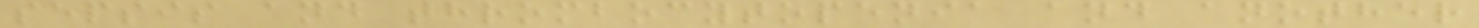sepsis and thrombocytopenia and another
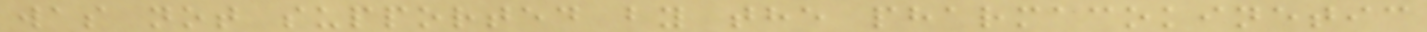was not supported by the pharmacokinetic
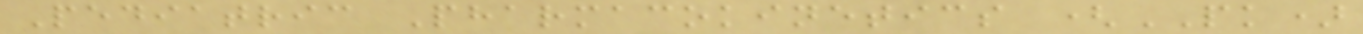Pediatric Pharmacokinetics (PK)
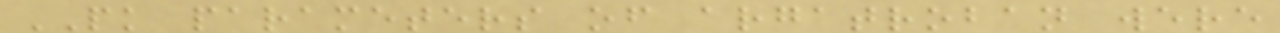PK parameters of argatroban were
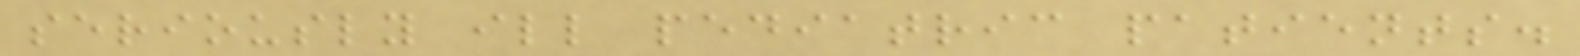seriously ill pediatric patients.
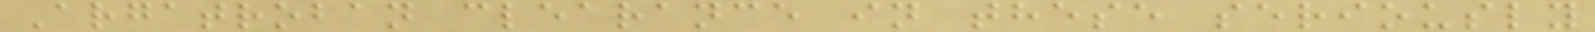Argatroban clearance in these seriously
